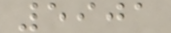5901
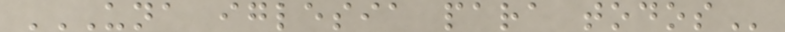UNA IGLESIA PARA TODOS
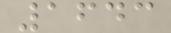1643
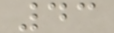43
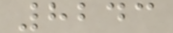8243
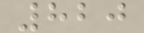820
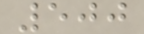500
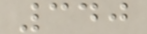340
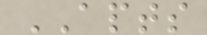APTS
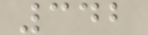342
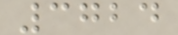3724
